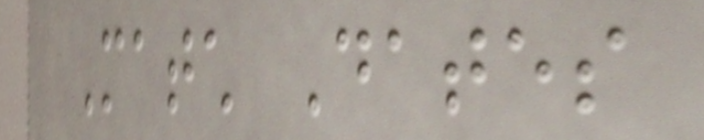Match Dates
